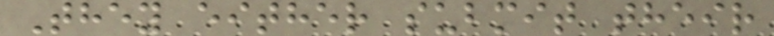They either submit their
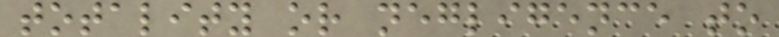totality or negligence to
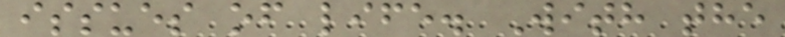issues of life. With the
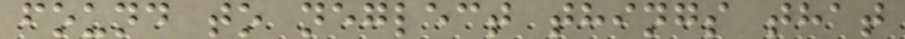found to neglect things that
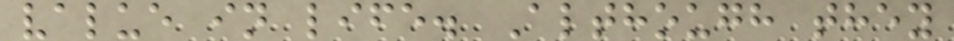value in life. Although they
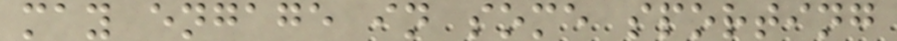may engage in some sporting
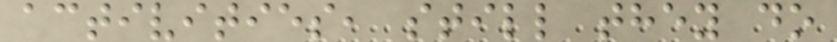activities, still they do
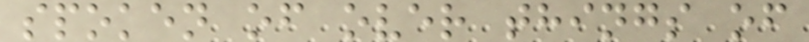spoken of over things of
